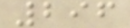296
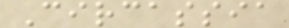Circassia
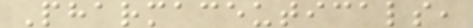Pharmaceuticals,
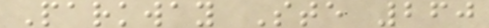Parkway Ste 260
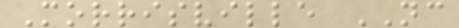Morrisville NC
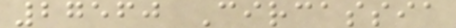27560 Circassia
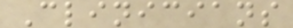Clinicians
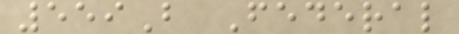559B Federal
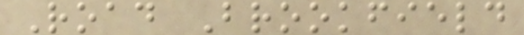Road Brookfield
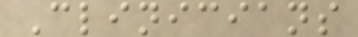Clinicians
